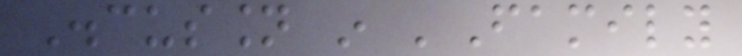Discussion in 'Family
